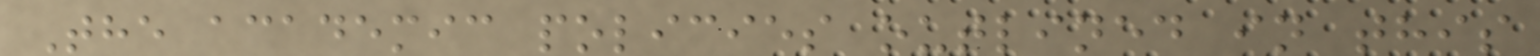The academic policies outlined in this
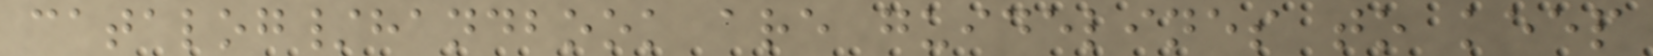catalog/handbook are guidelines to keep
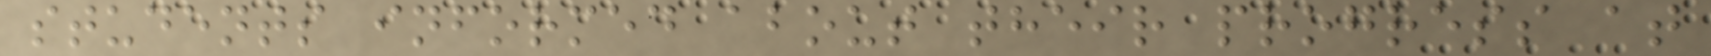students informed about their progress at
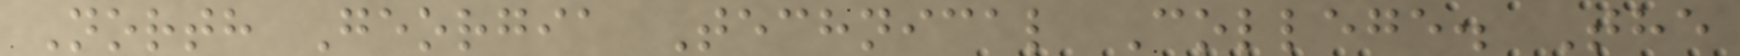North Georgia Technical College. The
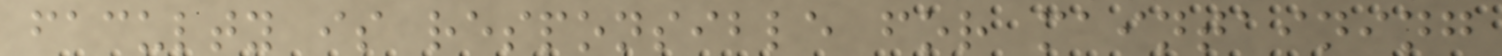faculty is responsible for maintaining
